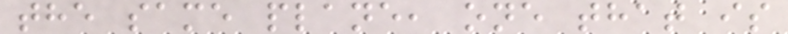the same plane, one that is
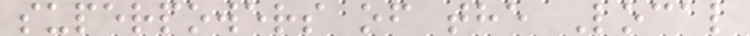superpowers of the Local
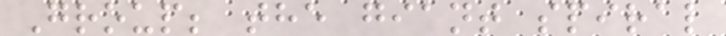Group; the giant spiral
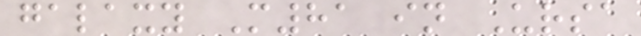galaxy M81 in Ursa
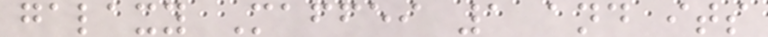galaxy Maffei 1 and its
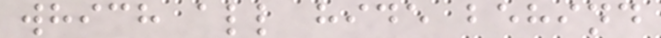which all hide behind
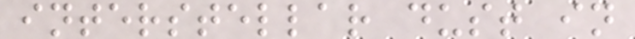interstellar dust in
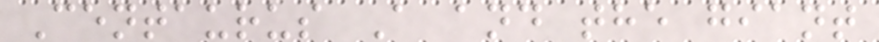Centaurus A and the giant
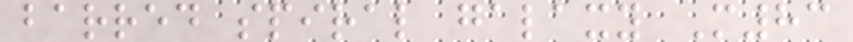barred spiral galaxy M83
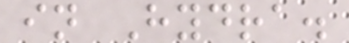in Hydra.
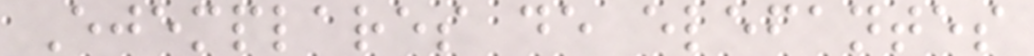Ejemplares de elefantes
